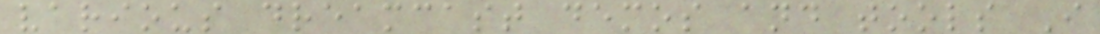various dreamcast demos and tools I
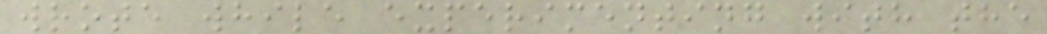wrote while experimenting with the
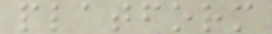platform
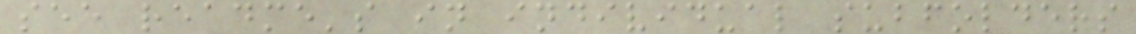see readme's in individual subfolders
